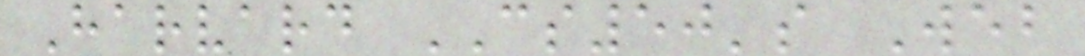Harvard CS50's Web
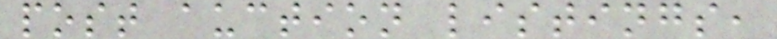post auction listings,
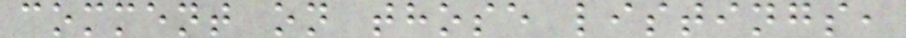comment on those listings,
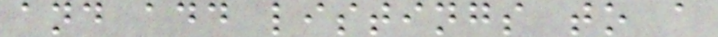and add listings to a
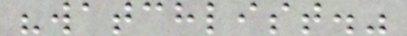"watchlist."
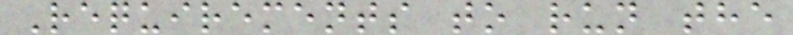Requirements to run the
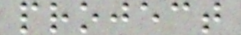project
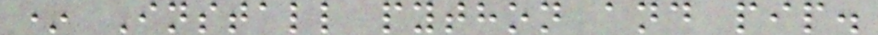* Install python and pip.
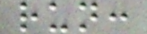run:
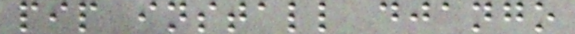pip install django
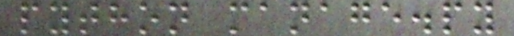python manage.py
